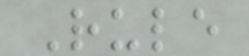Rule
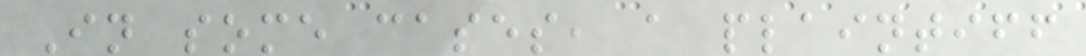In some cases, a plaintiff
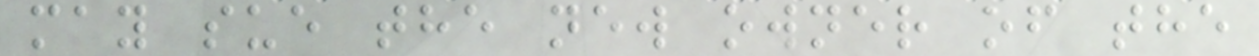may sue the new owner of the
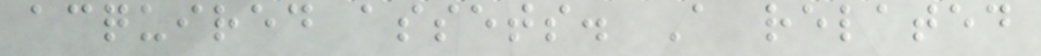acquired assets. A related
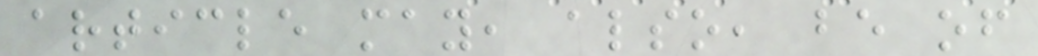article may, also, be of
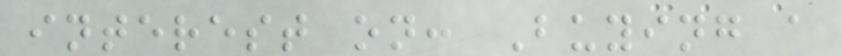interest on: Buying a
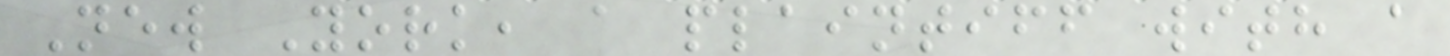New York, a plaintiff with a
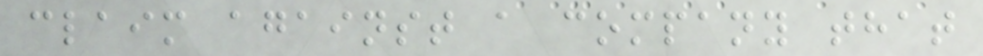claim against a company that
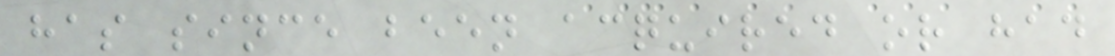has since been acquired or had
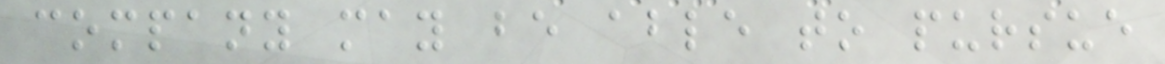company may be able to pursue
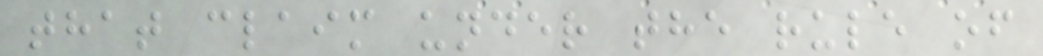that claim under the rule of
